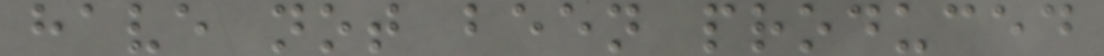have not been produced
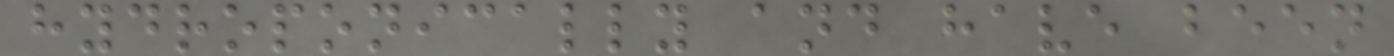hydroponically and have been
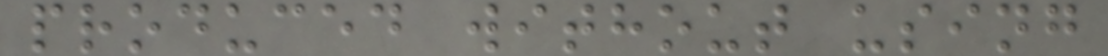produced without using
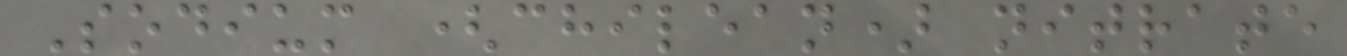Sodium (chilean) nitrate
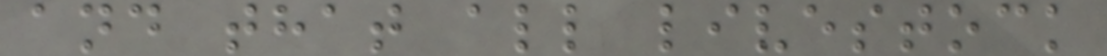and that all livestock
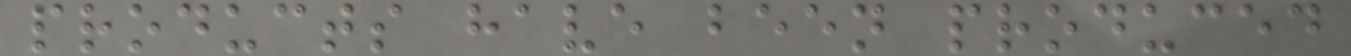products have been produced
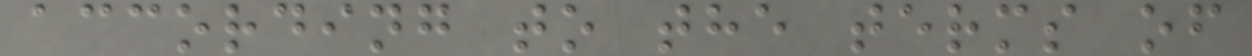according to the terms of
